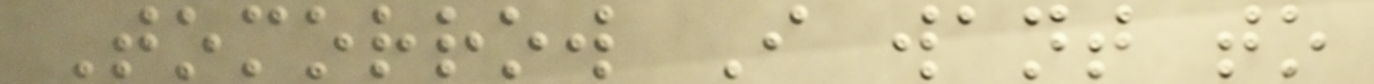Tomorrow I want to
